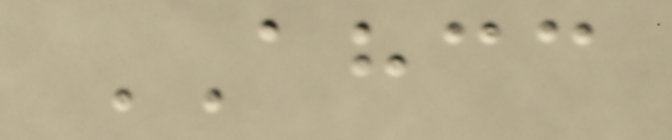AHCC
